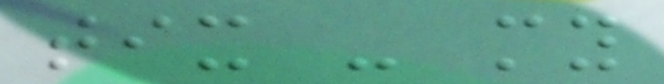tix - my
